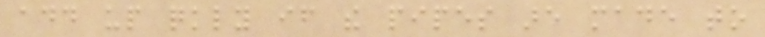add up quickly if the pipes are made to
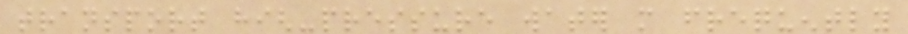transport high-pressure water more frequently
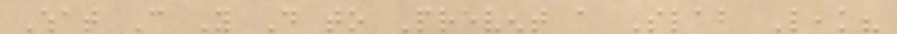What Can You Do to Prevent a Slab Leak?
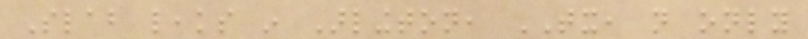Slab leaks in Arlington, TX, not only
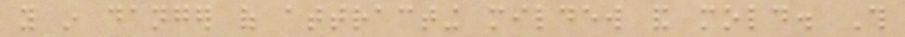you in danger of attracting mildew and mold. This
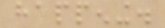happening.
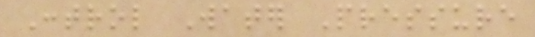Control Water Pressure
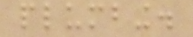plumbing.
